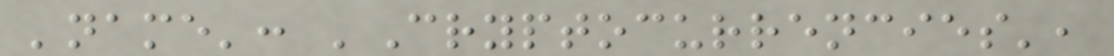'name': 'Cryptocurrencies',
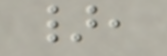},
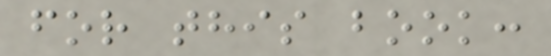for this book:
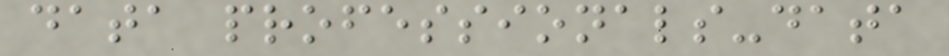data professionals-data
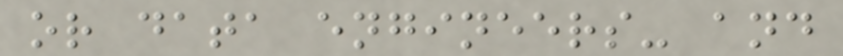or data engineers- and
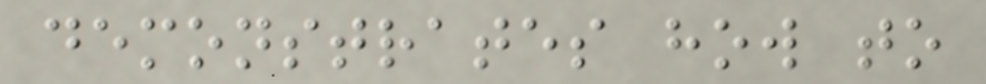demonstrates how to
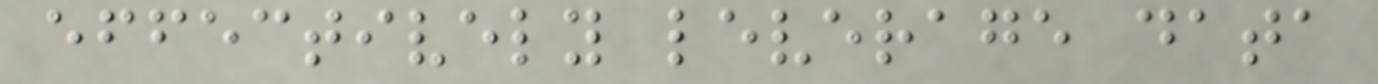effectively leverage data
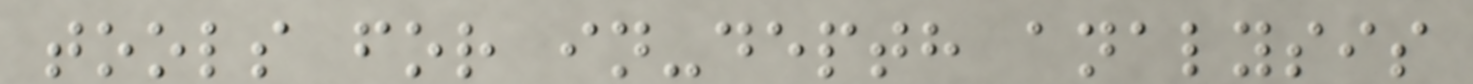tools for in-depth analysis
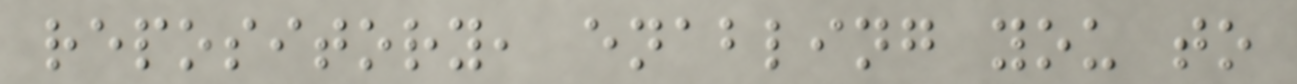repository, enabling you to
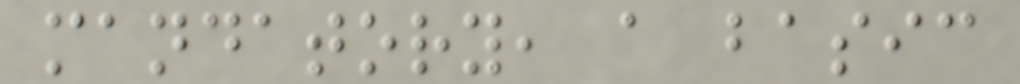mandatory, a basic
